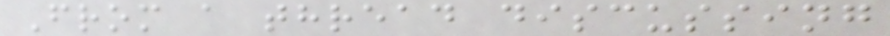From a thread discussing
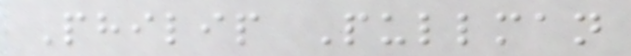Philip Pullman
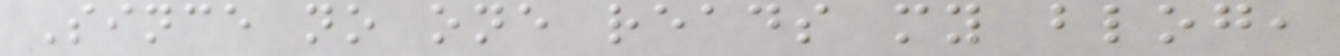Since no one reads my blog,
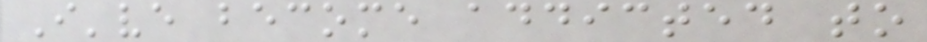I've become addicted to
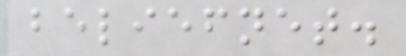beliefnet.
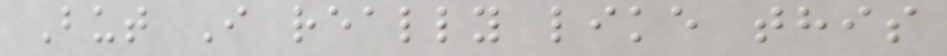But I really like this
